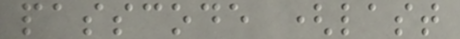passcode (last
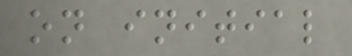on initial
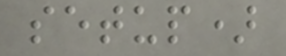setup)
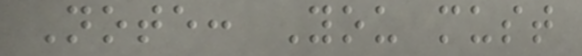Note: You must
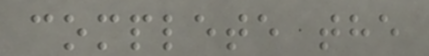complete the
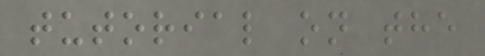tutorial on the
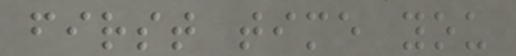first time you
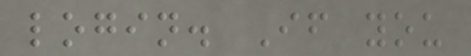login. If you
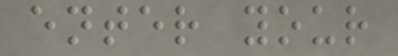enter your
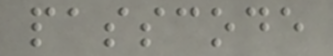passcode
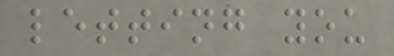letting you
